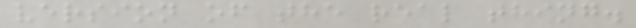version of the real thing.
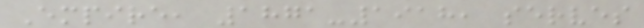Empire, 1871-1918, serves
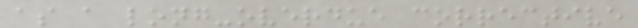as a long-overdue corrective
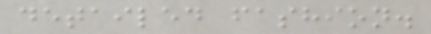detailed fashion.
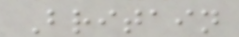Britain
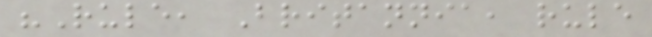"Rule, Britannia, rule
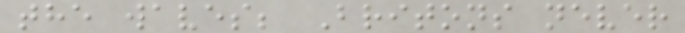the waves; Britons never
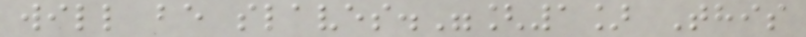will be slaves."[1] This
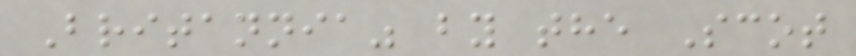Britannia" by the Scot
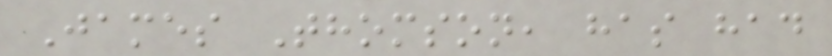James Thomson, has had
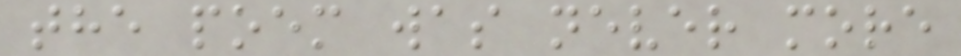the poem was never more
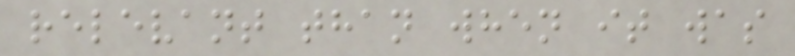relevant than when it was
